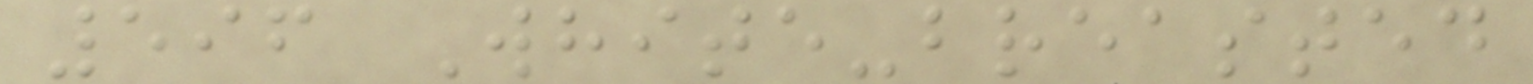596 White-breasted
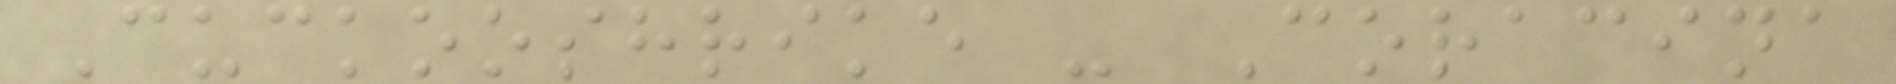Cuckooshrike - Coracina
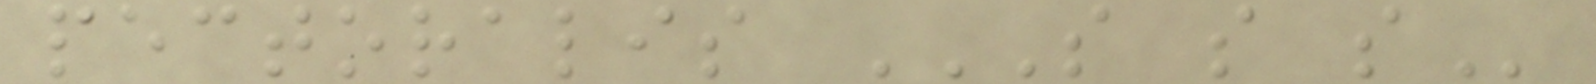pectoralis S S S
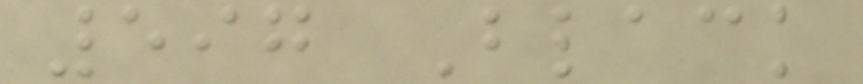597 Black
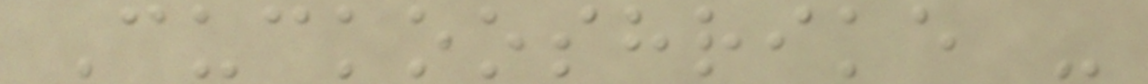Cuckooshrike -
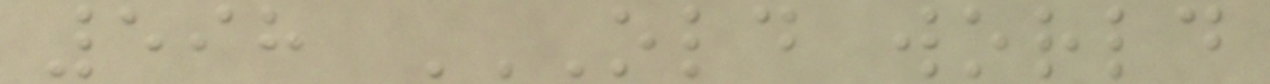598 OLD WORLD
